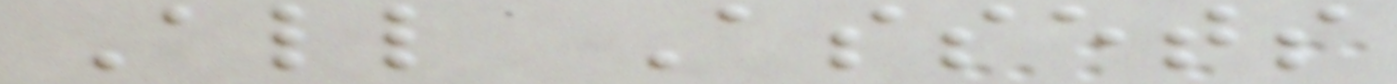All Assets
